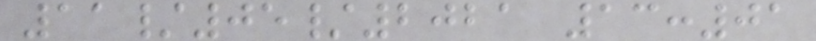11/05/2021 13:01
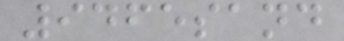9465sand
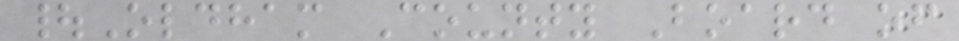|Oldham County Board of
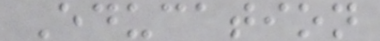Education
